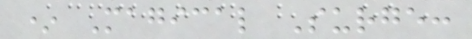* Magical Surge:
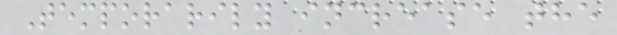Temporarily increase the
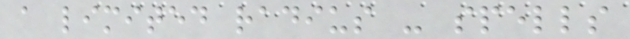a limited radius - spells
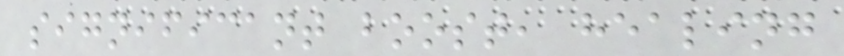significant boost, healing
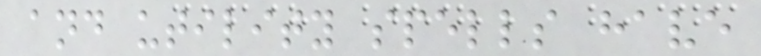and utility spells have
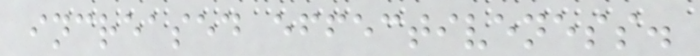increased effectiveness.
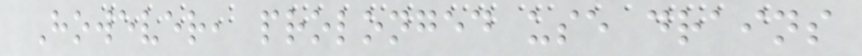However, prolonged use drains
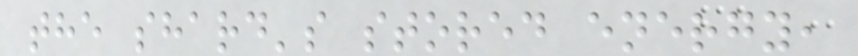the shard's stored energy,
